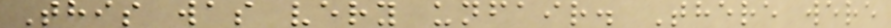This was very unfair. There were
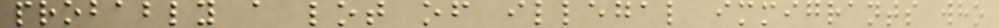probably a lot of illegal immigrants who
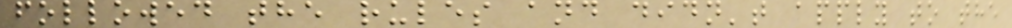followed the rules and didn't apply to the
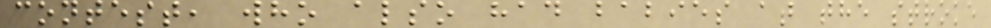contest, who also had babies at the stroke
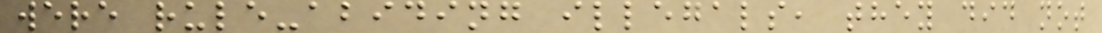were rule-abiding illegals, they did not
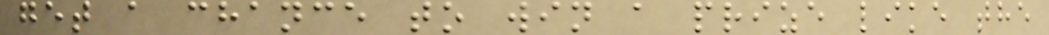get a chance to win a prize like the
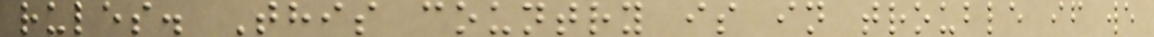rules. This country is in trouble if we
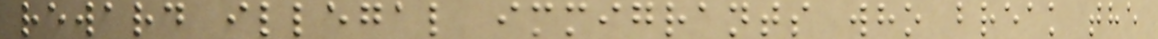reward illegal immigrants who break the
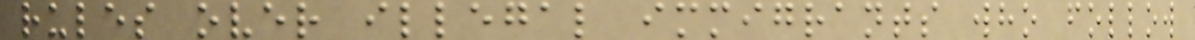rules over illegal immigrants who follow
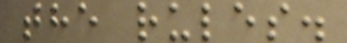the rules.
